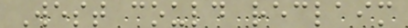West could reclaim
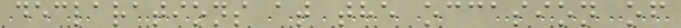declarations at the occasion of
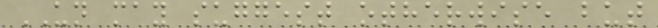UN may suggest otherwise but
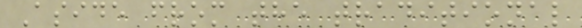Aside from the traditional
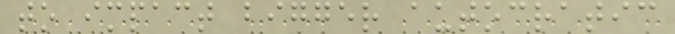to impact bigger autocratic
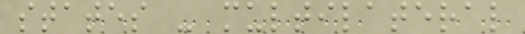states - multilateral
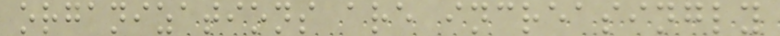organizations are increasingly
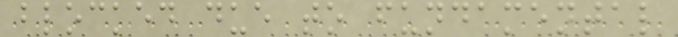blocked due to fundamental
